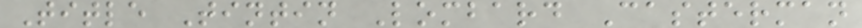Title Tintin Lombard Casterman
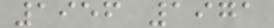1956 1971
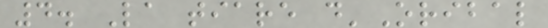4. La tiare d'Oribal
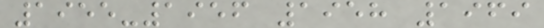1955-1956 1958 1969
